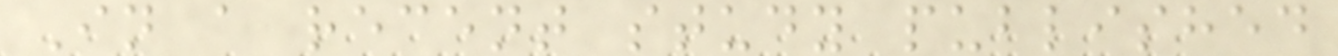In a recent study published
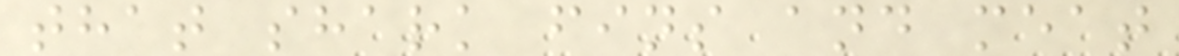that shark fins and meat
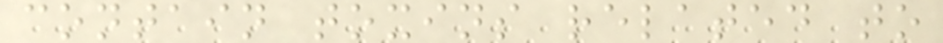contain toxins related to
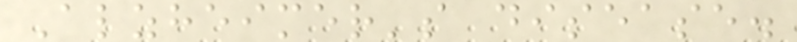Alzheimer's disease.
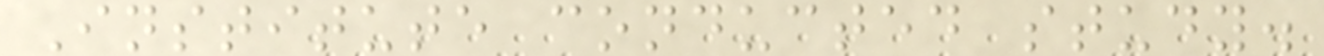Institute conducted study.
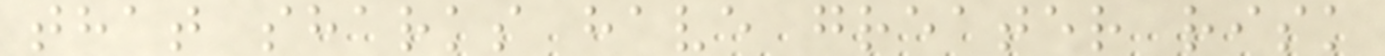that sharks have greater risk
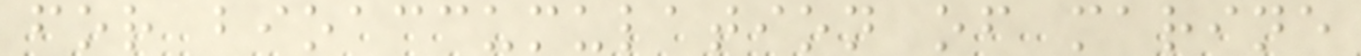for bioaccumulation of marine
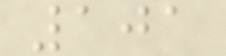101
